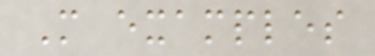More examples
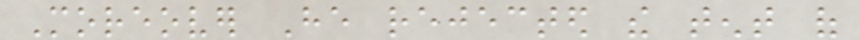Moreover He rejected the tent of
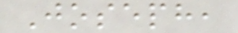Joseph,
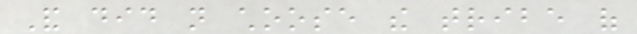And did not choose the tribe of
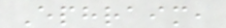Ephraim,
